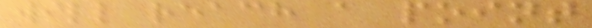will reach a point
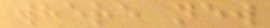where new
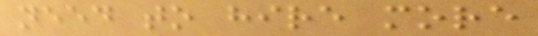need to hire more
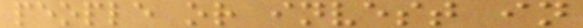people or invest in
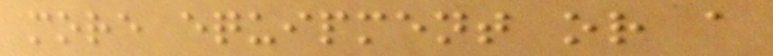more equipment or a
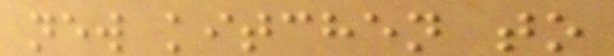new kitchen to
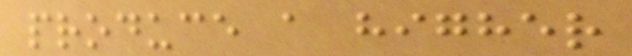produce a higher
